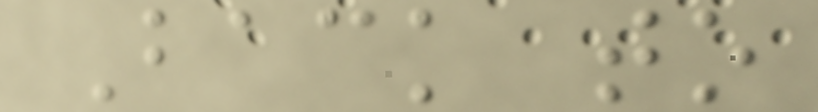Back to
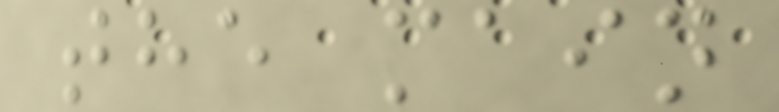the main
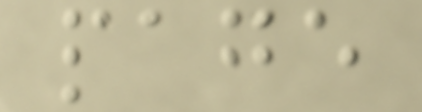page
